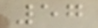57
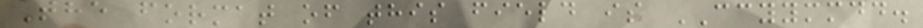The format of this field is CCYYMMDD.
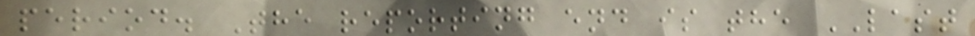period. The reporting end is the LAST
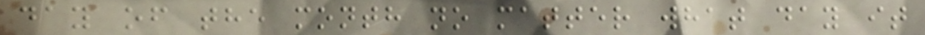day of the month no matter what day it
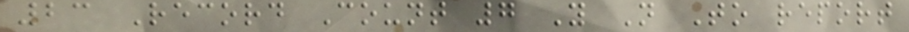23 Record Count 7 Y N To report
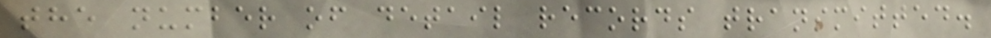the number of detail records transmitted.
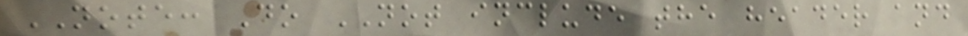NOTE: Do NOT include the header and
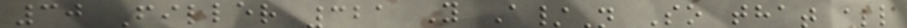30 Filler 321 Y A/N So that all
